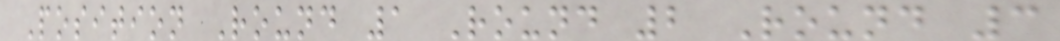Position Round 1 Round 2 Round 3
